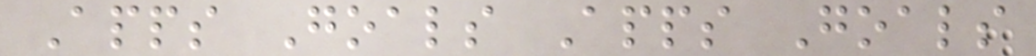Apps Goals Apps Goals
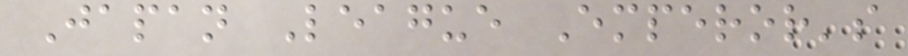Japan League Emperor's
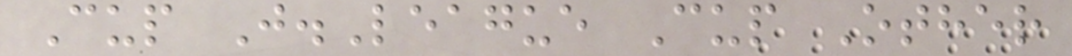Cup J.League Cup Other
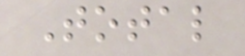Total
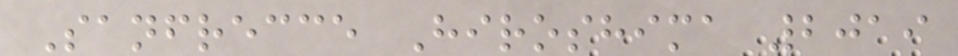Sanfrecce Hiroshima 2019
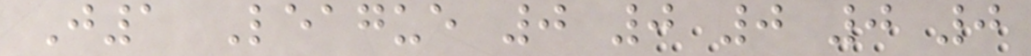J1 League 0 0 0 0 0
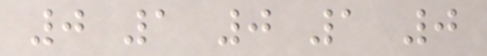0 1 0 1 0
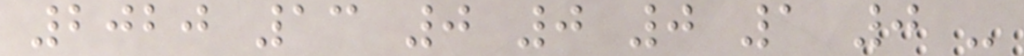2020 13 0 0 0 1 0 -
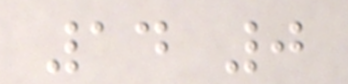14 0
